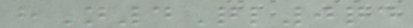hN4Ql0qd
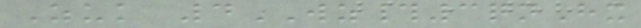Zuk 4WZ#3qnHx
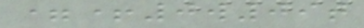=+0w09t
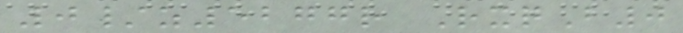0/z5277r RxqB0
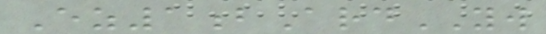Ez1bArdYW
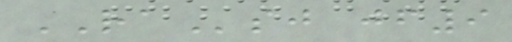RAsj jf9
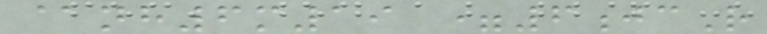@nh6m19 =6jcR
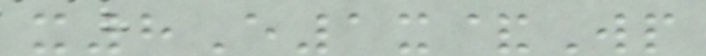x8E1x&Wp
